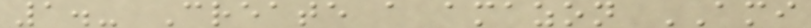1.- Create a amazon AMI
